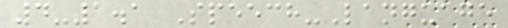4-1.1 Speech-Language
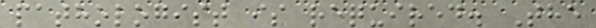pathologist is required. The
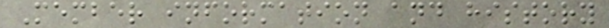Member information and history
